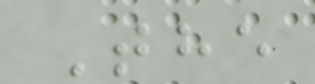The
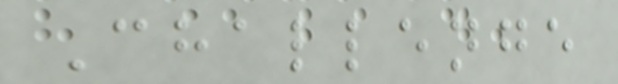Challenge
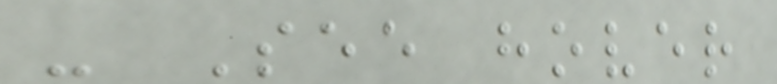- See hover
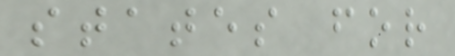states for
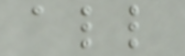all
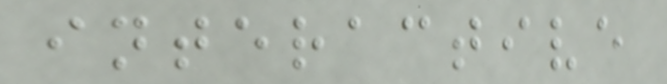interactive
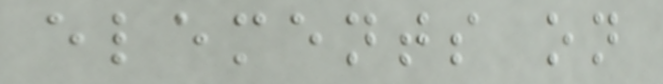elements on
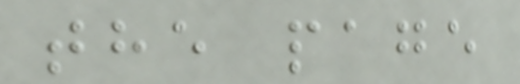the page
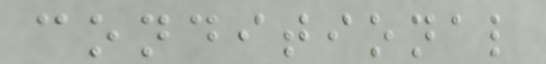conditional
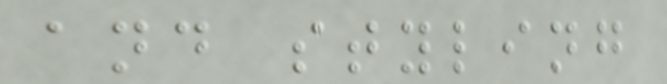and styling
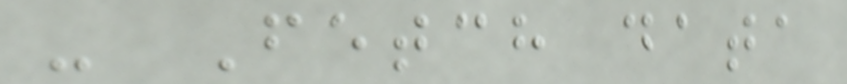- Fetch data
